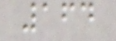164
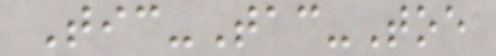Tic-Tac-Toe
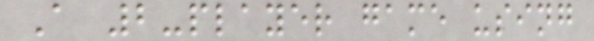A 2-player game using
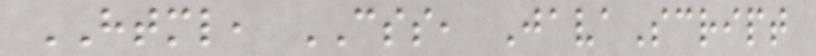HTML, CSS, JavaScript
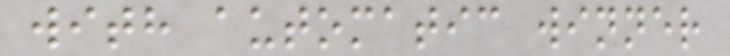with automatic winner
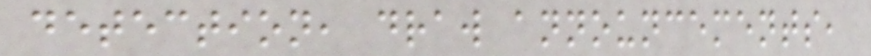detection, draw announcements,
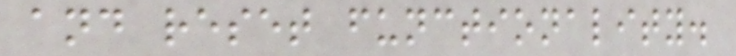and reset functionality.
